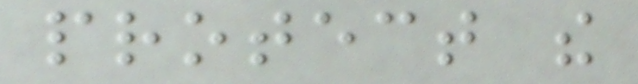protect the
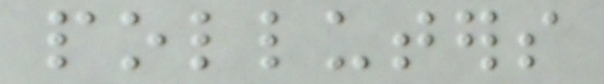polluters
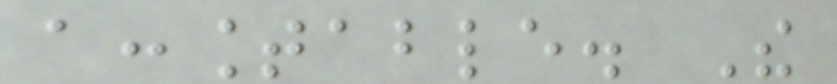accountable. The
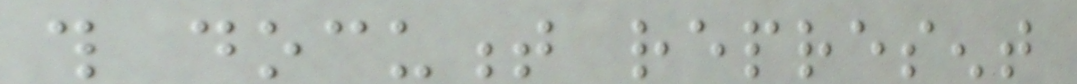this document represent
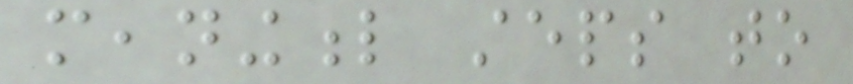meaningful steps to
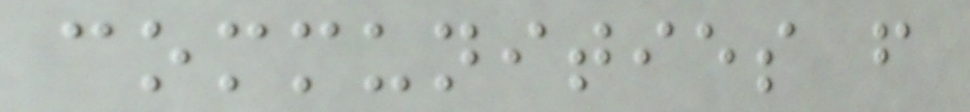communities from
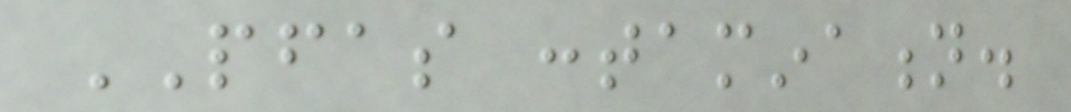PFAS contamination.
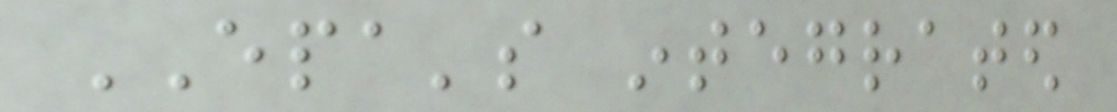EPA's integrated
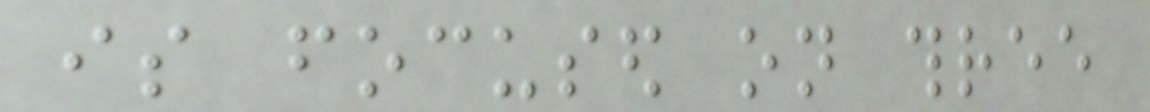is focused on three
